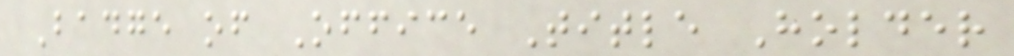Badge of Office Title Holder
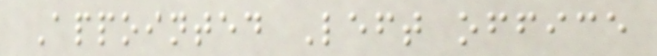Appointed Left office
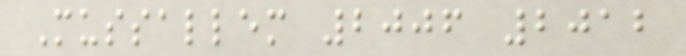Mussallem 2006 2012
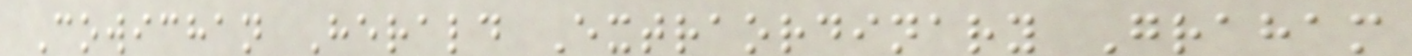Cowichan Herald Extraordinary Graham
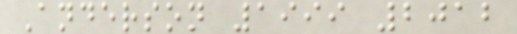Anderson 1999 2012
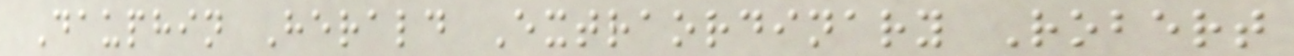Dauphin Herald Extraordinary Robert
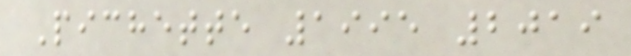Pichette 1995 2019
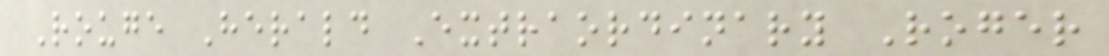Rouge Herald Extraordinary Roger
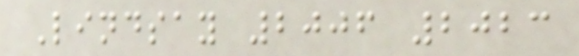Lindsay 2006 2023
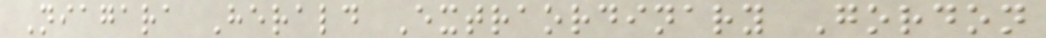Niagara Herald Extraordinary Gordon
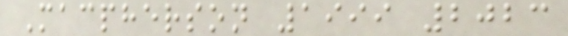Macpherson 1999 2023
